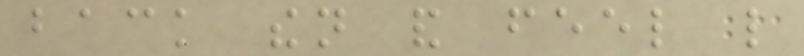back then and feel like
